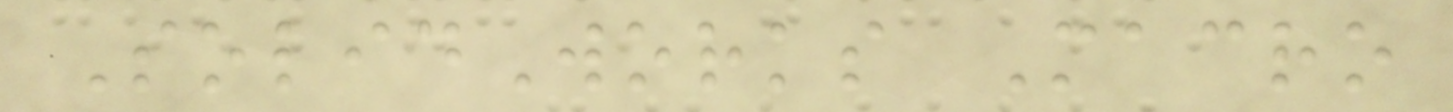SolidWorks Macro
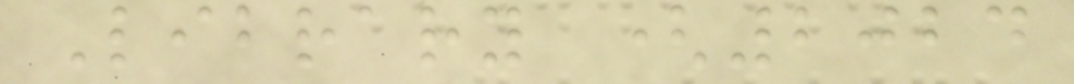Library (2024
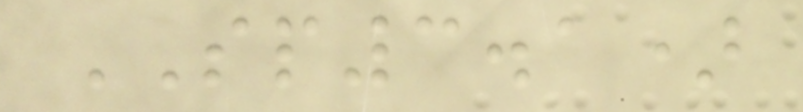SP3.1)
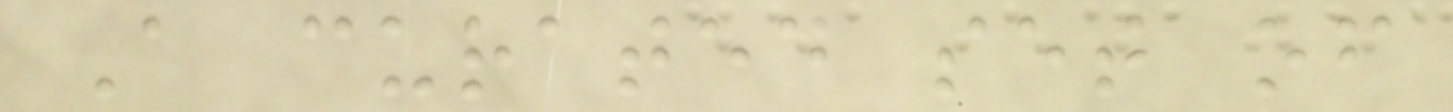A curated set of
